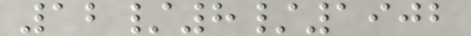12/8/1902
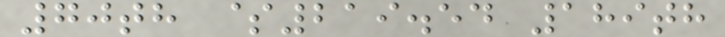70th $219.54 189th
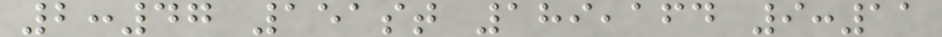2:47 151st 189,164 9:11
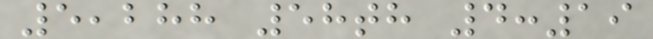5,288 58th 4:19
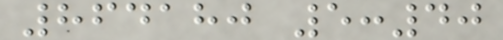864180 5:40
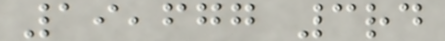19,677 3rd
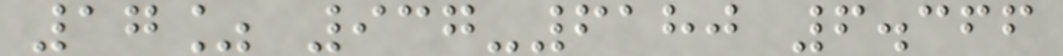17% 937-6180 6.366
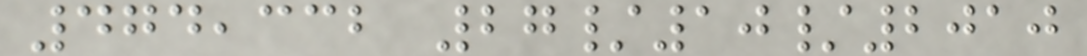474,332 27/10/2010
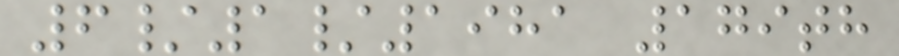6/1/1981 179th
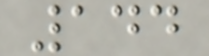144
